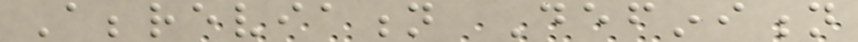Abbreviation Definition
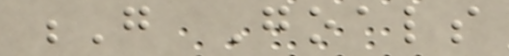G Goals
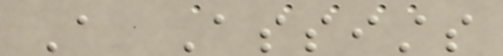A Assists
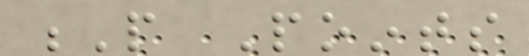P Points
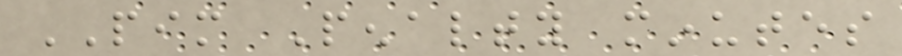PIM Penalty minutes
